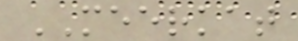MEERKAT
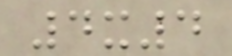4x4
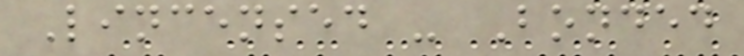Lincensed - Bonded
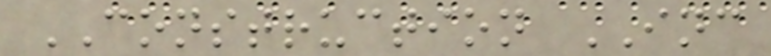CONSTRUCTION INC
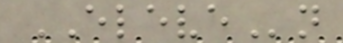ELEVEn
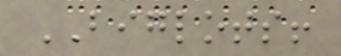BIGLOTS!
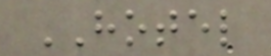HOTEL
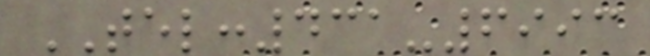TEL:431-6993
